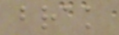brak
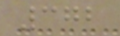372
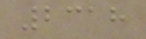2318
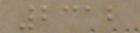2312
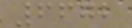6672
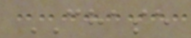CHASE
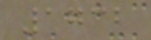1732
